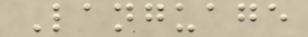Language
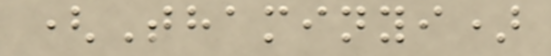(Thaminyi)
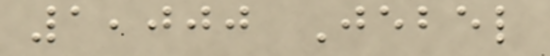1,000 Jebel
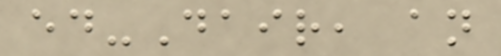ed-Dair, an
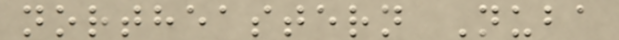northeastern Nuba
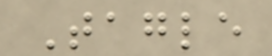Tagle
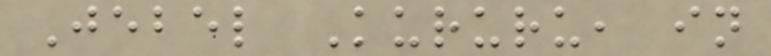Jebel Kururu, in
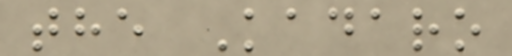the Kadaro
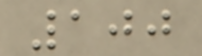100
